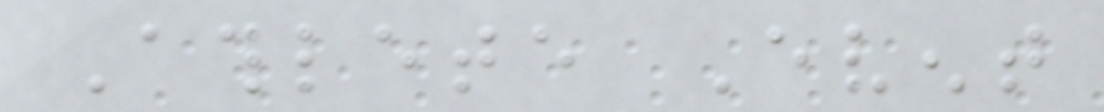Athlete Event
